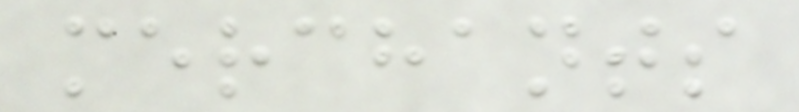merchants
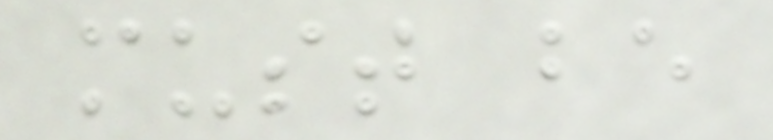must be
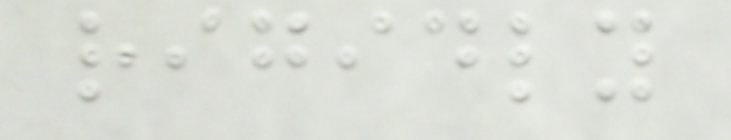rigidly
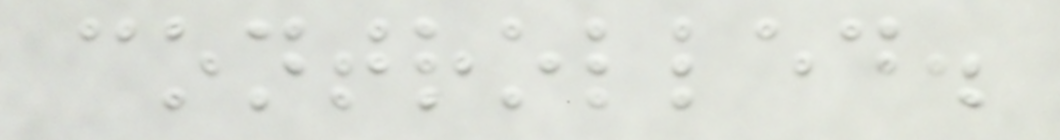controlled.
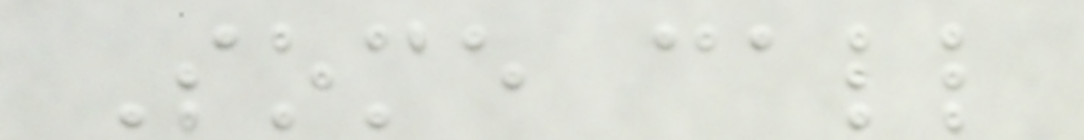Some call
